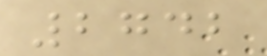2742
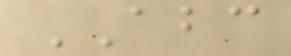ABC
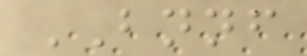BNNF
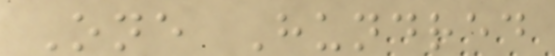One Hundred
